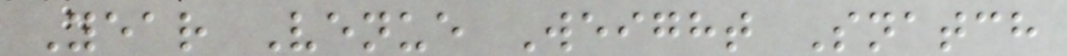Year Venue Weight Snatch
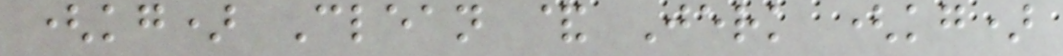(kg) Clean & Jerk (kg)
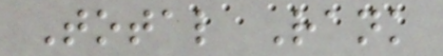Total Rank
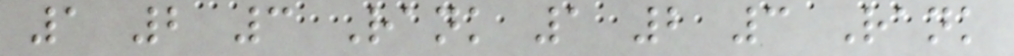1 2 3 Rank 1 2 3 Rank
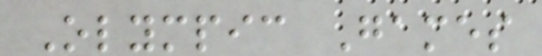Olympic Games
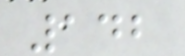142
